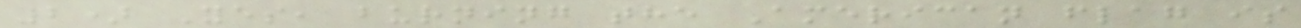2) Yes, burning the American flag is
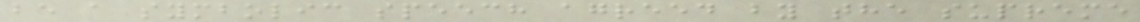be a symbolic speech agreed by the supreme
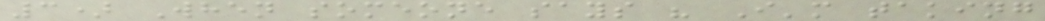3) When someone says " I'm taking
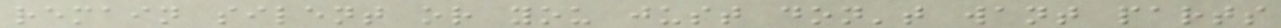remain silent or you just don't want parts
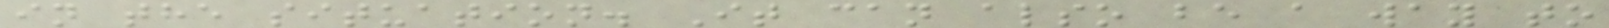in the situation. It can also be a way to
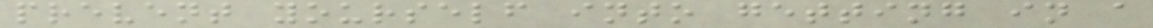prevent yourself into getting in a
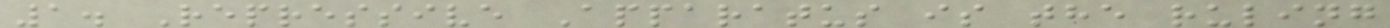1. Repressive Apparatus is the ruling
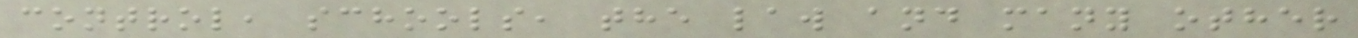control, schools, the law and many other
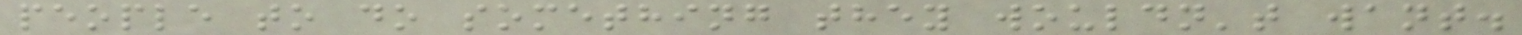people to do something they wouldn't want.
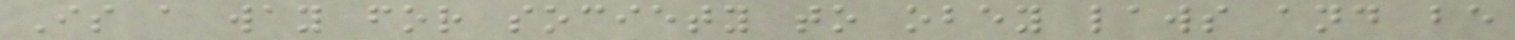Is a way for society to obey laws and be
